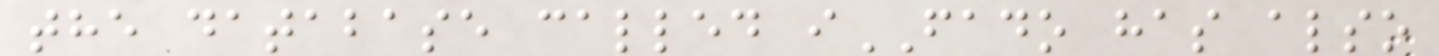the database called iFADO has also
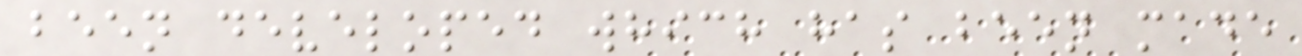been developed which has been made
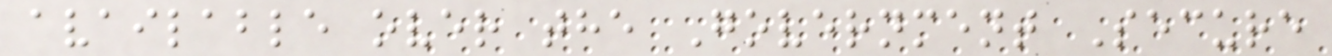available over the Government Secure
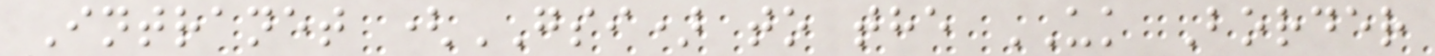Intranet (GSI) to the UK Border
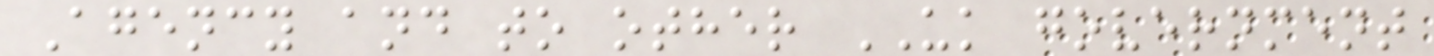Agency and to other UK government
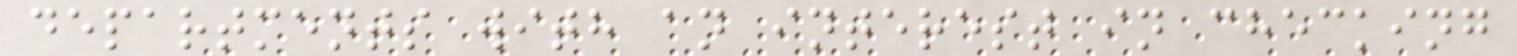departments with an interest in checking
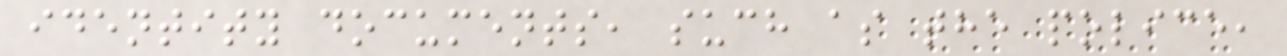identity documents, such as the police,
